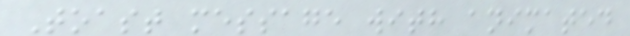Toast message with animated
